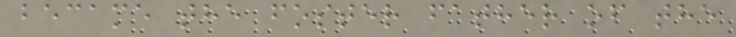became the foster father of the
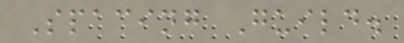Spacing Guild.
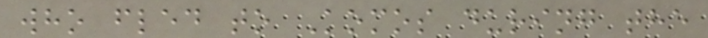who fled to Komos during the
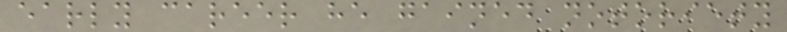early career he gained notoriety
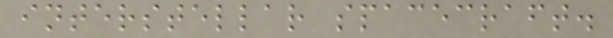interstellar spacecraft.
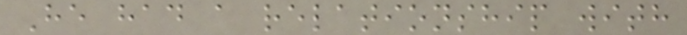He had a relationship with
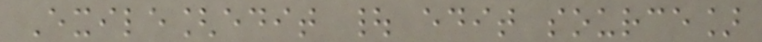Exile[edit | edit source]
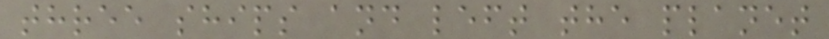three ships and left the planet
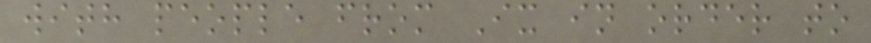with people from Ix in order to
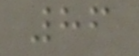86
